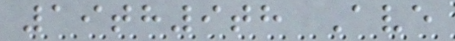19th9th Ave
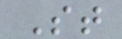St
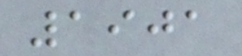1901
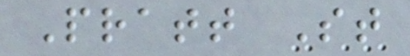Pratt St
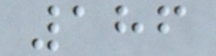186
